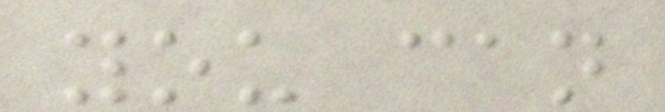you can
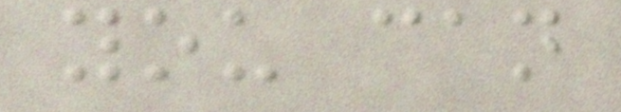you can
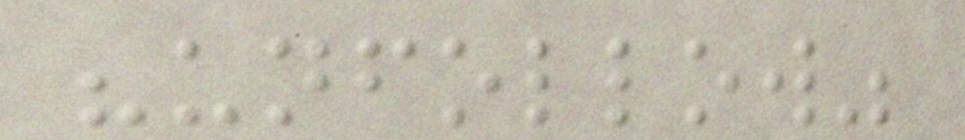"unfollow"
